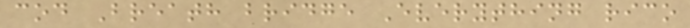cod Breath bridge Everything rico
